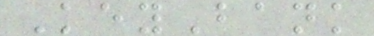KeyBank
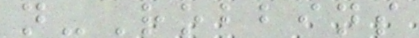n-Robbins
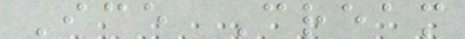Ice Cream
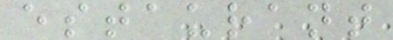estaurant
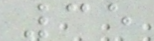35
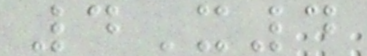4X4
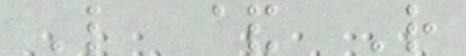L & R
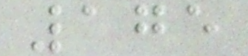175
